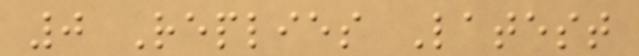0 Replies Latest
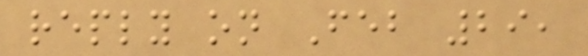reply on Feb 29,
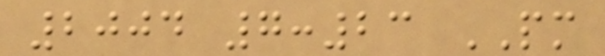2004 7:23 PM
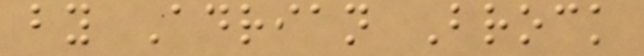by Adrian Brock
